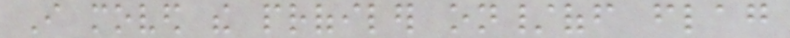I moved the profiler on/off flag
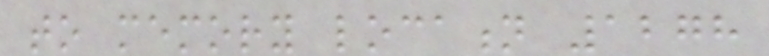to memory location 1278
